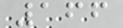166
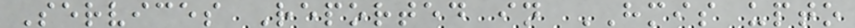Services Reported in HMIS upto
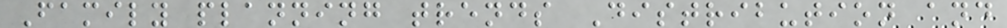Family planning trends Distribution and
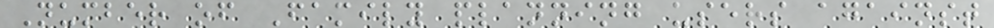Number of Family planning users against
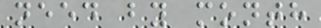need by month
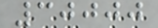30000
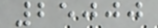25000
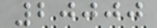20000
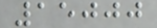15000
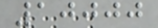10000
